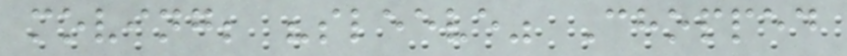moving; "sleeve" Chopped
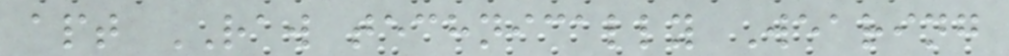apt RAW technically Wearing
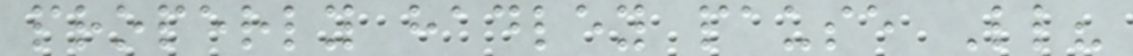properly hadley pause Ll?
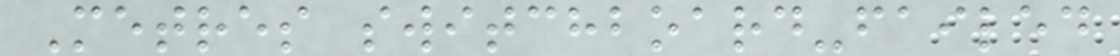Metres switchboard-failed
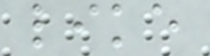like
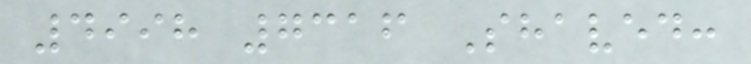4998 7316 Shaved:
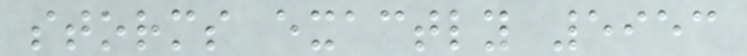storms exactly 5953
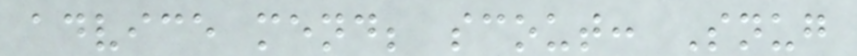advice mend; scout: Snug
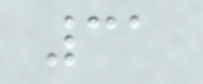31
